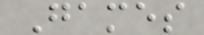Games
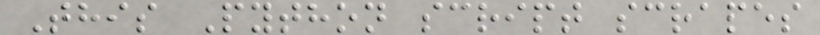This Python script scrapes
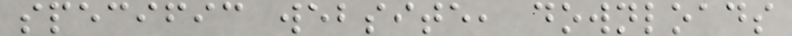specific website, downloads
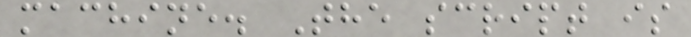machine. The script is
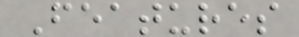Features
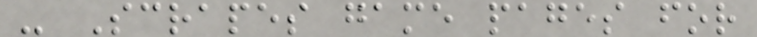- Scrapes game pages for
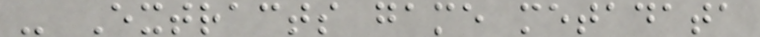- Extracts game metadata
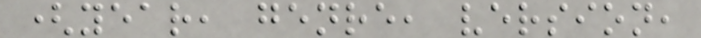(year, genre, version,
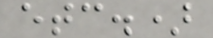etc.)
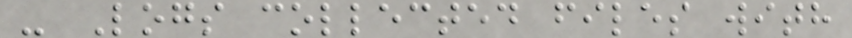- Logs collected files with
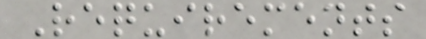Requirements
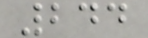244
